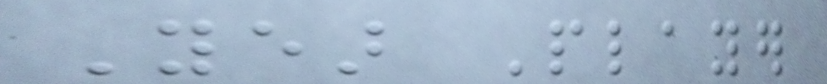Year Player
